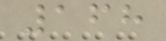168
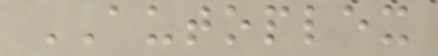AUTOPLEX
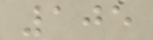105
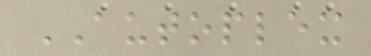AUTOPLEX
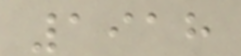1918
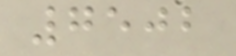7502
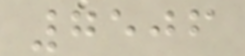7506
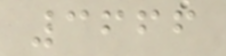3666
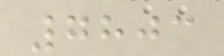7803
